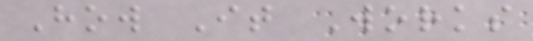How It Works
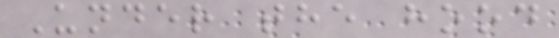Under the hood
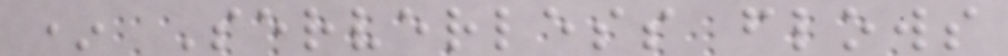* Serverless flows
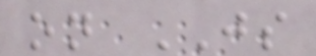on JS
